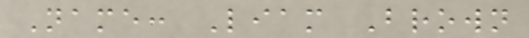Name: Liam Brown
